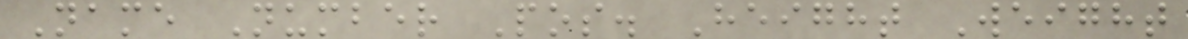Name Number Pos. Height Weight
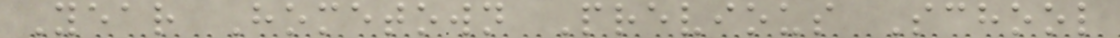Year Hometown Previous School
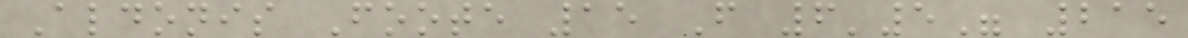Aldonis Foote 15 F 6'5" 215
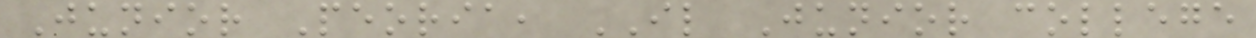Junior Peoria, IL Junior college
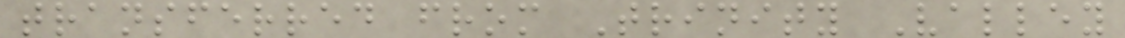transferred from Trinity Valley
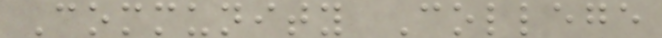Community College
